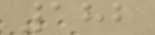182
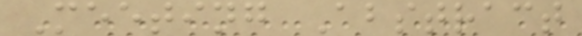Meeting Abstract
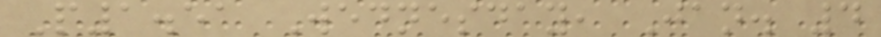P1.51 Wednesday, Jan. 4
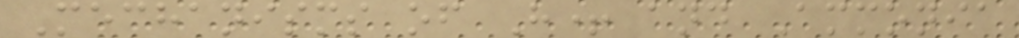Mechanisms of H+ and Ammonia
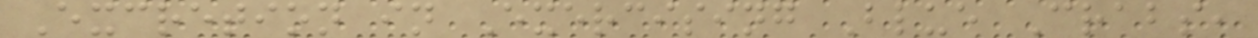Excretion in Exercising Blue Crabs,
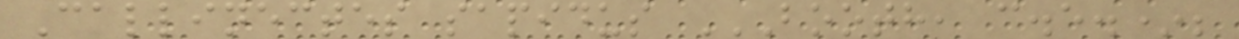Callinectes sapidus BOOTH, C.E.*;
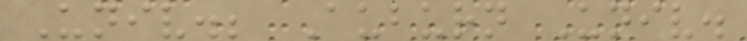Univ.; Auburn Univ.
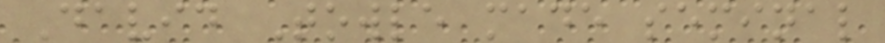David Towle made seminal
